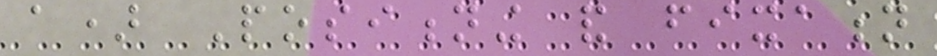a) Positioning and fixation
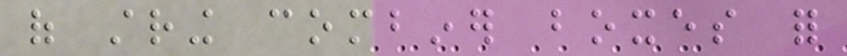of string combiner boxes for
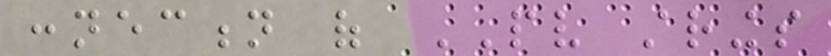connection of PV strings
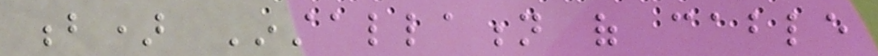b) Installation of cable
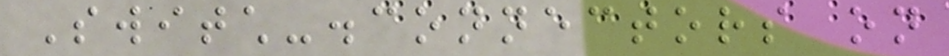Switch-disconnectors on
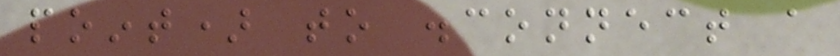point) to disconnect a
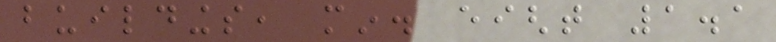buildings, min. eight 1.1
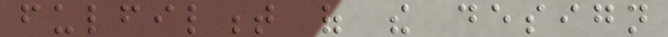fulfilment of the design
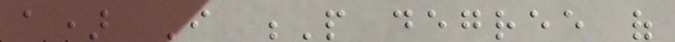a) I P degree of
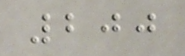200
